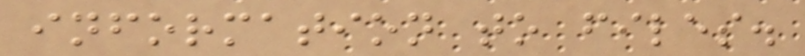information to files.
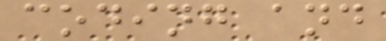coding and
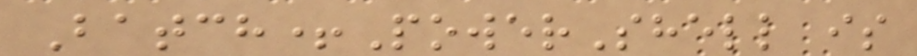Batch+PowerShell is
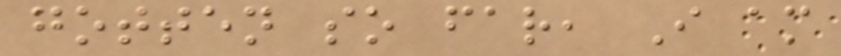gotten so far, I am
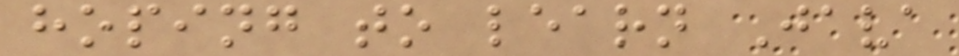hoping to learn Java
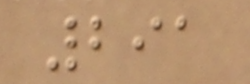291
